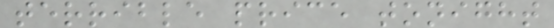terrible price tonight
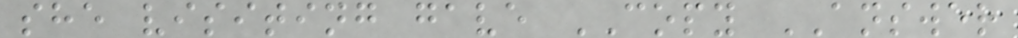she visiting gave COPY ANSWER
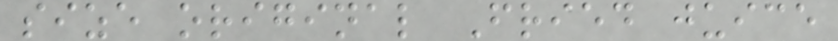size original Fried juice
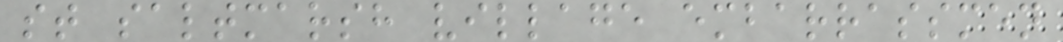st saltmarsh village embarrassmen
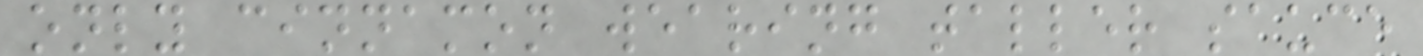only cinnamon wearing taller sauce
